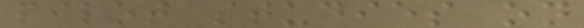pilot studies on
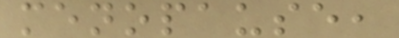menopause,
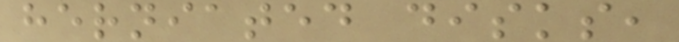herniated disks,
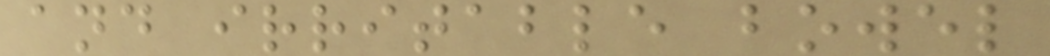and irritable bowel
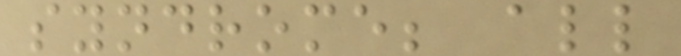syndrome; all
